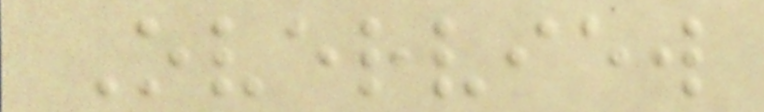Overview
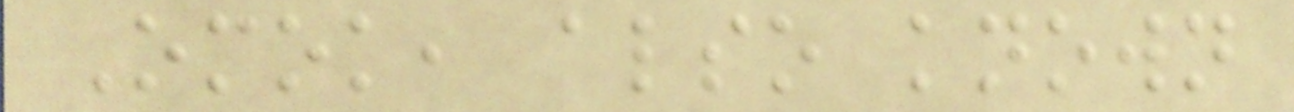Omok, also known
